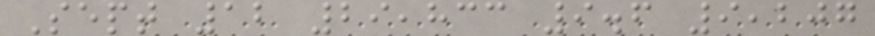Sept 12 29,833 9.6 9,207
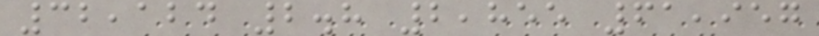32,124 2.8 2,855 61,957
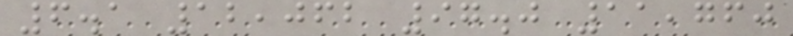6.1 12,062 97.0 11,760
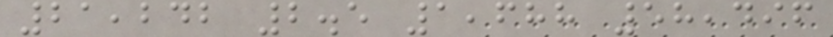21,242 2.5 1,688 58,496
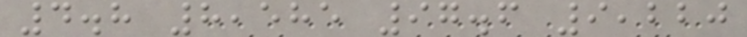4.8 8,585 97.6 9,220
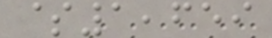$1,659
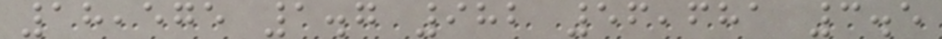18,575 1.7 982 56,681 3.5
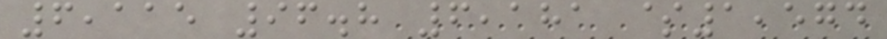6,115 96.8 6,181 $1,574
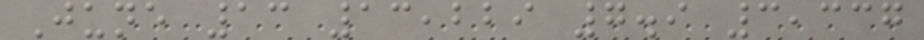June 13 13,229 7.9 3,337
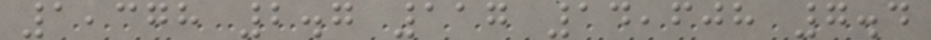1,378 2.7 117 14,608 7.4
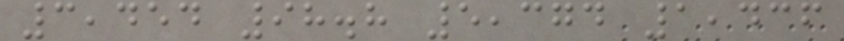3,454 98.8 5,374 1,436
